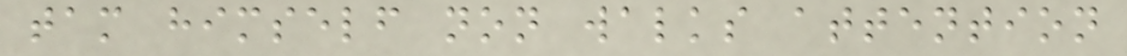tam himself non walks attention
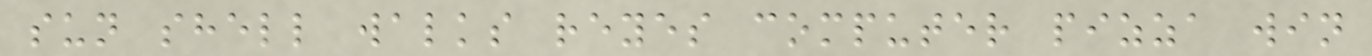sun shell walks reyes computer pizza win
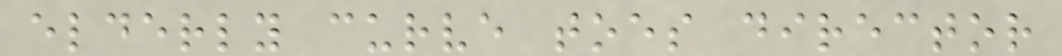elderly curve toes director
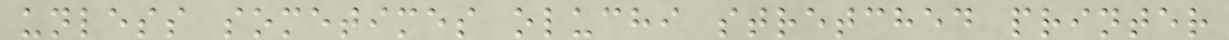unless sometimes oluchi stretched printer
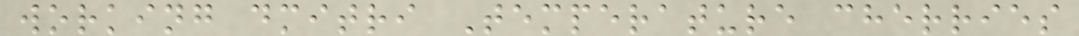working dmitri Temperature cherries
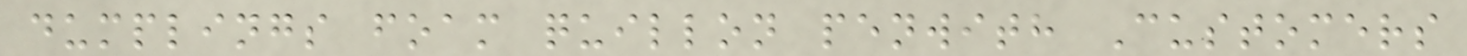dumplings foam quillon penwith Customers
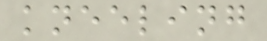kneeling
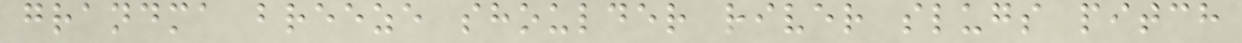grandma breeze shoulder river slugs pitch
